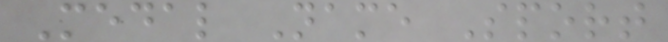Medal Name Sport
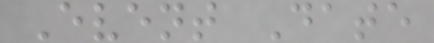Event Date
